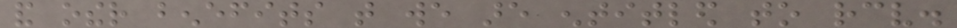and other benefits that we are entitled to receive.
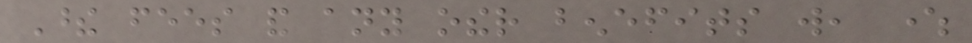These fees and any other benefits will, where
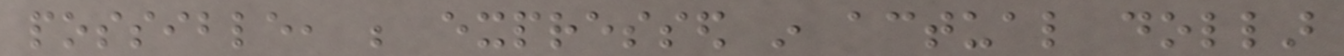possible, be expressed in actual dollar
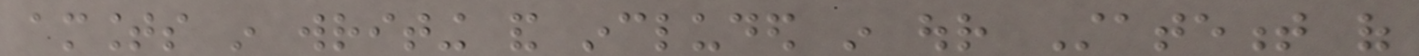amounts in writing and included in our Statement of
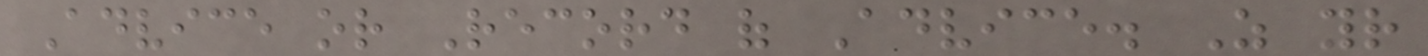Advice or Record of Advice. As your
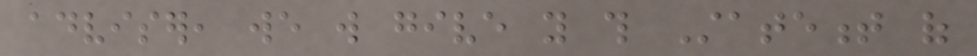adviser, we will give you this Statement of
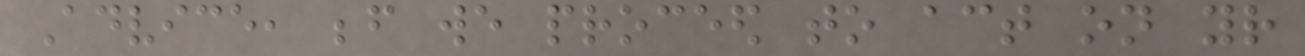Advice, before we proceed to act on your
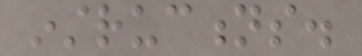instructions.
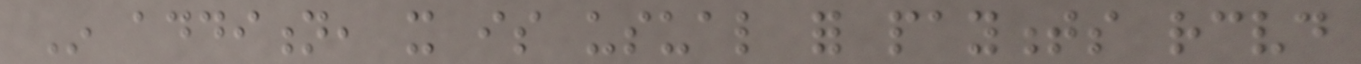In addition, it is usual for payments received
